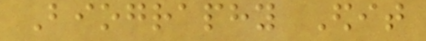Biography Edit
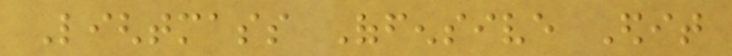Lightmass Offensive Edit
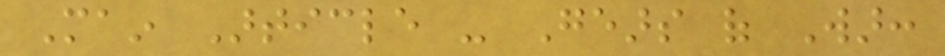Main Article - Gears of War:
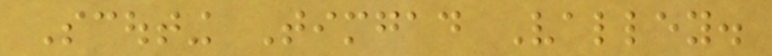Scouting Timgad Valley.
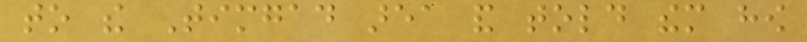to the Timgad area and told them how
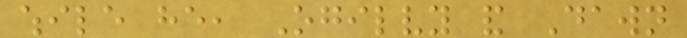while he, Ogilvy and Dawn
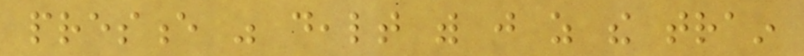presence was dealt with just as the train
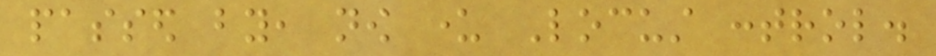passed by, now under Locust control.
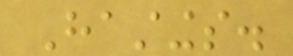Hastings.
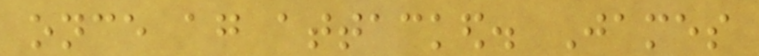once again attacked. James
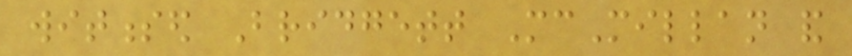witnessed Bridgett McMillan and
